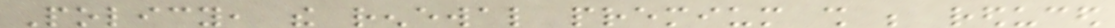Policy, the renewal premium shall be reduced
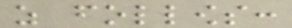as follows:
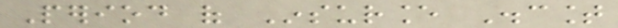Period of Insurance Discount
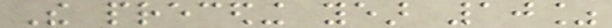The preceding year 10%
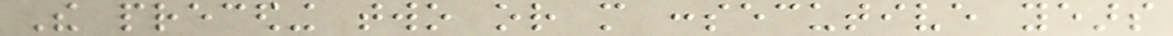The preceding two or more consecutive years
